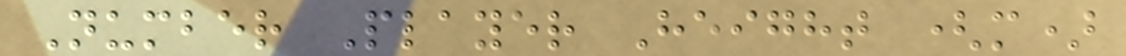Number Player Height (m)
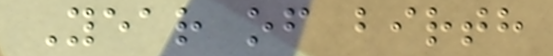Year of birth
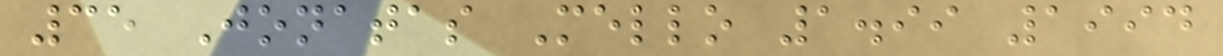35 Jonatas Mello 1.99 1994
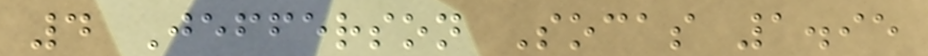4 Jefferson Socas 1.95
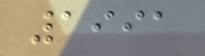1991
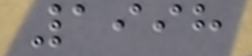1998
